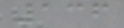136
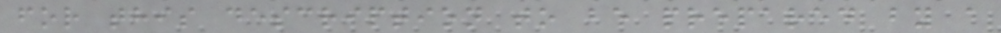for this description to be prepared by a
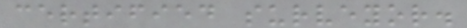certified surveyor.
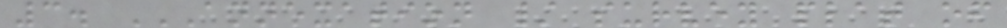3. ANNEXATION / SURVEY PLAT OF
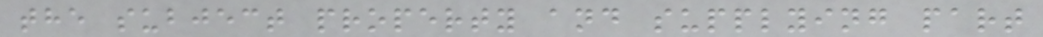the subject property and supplying part
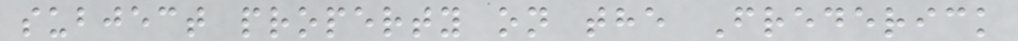subject property on the Frederick
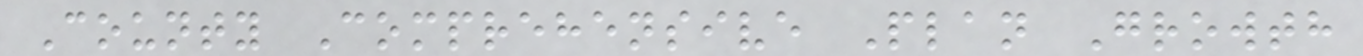County Comprehensive Plan Growth
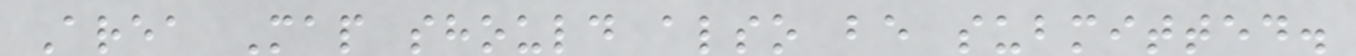Area Map should also be submitted.
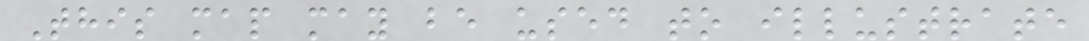This map may be used to illustrate
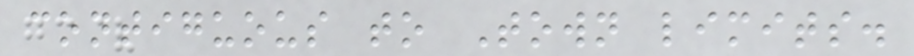contiguous to Town limits.
